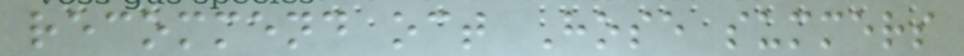recommend oct Hose summers
